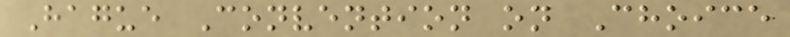Hague Convention on Choice
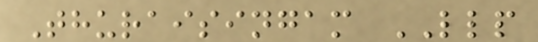Thuraisingam LLP
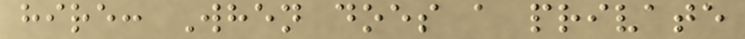hire: When does a private
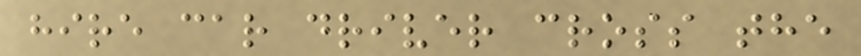hire car driver cross the
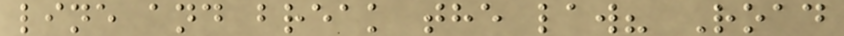line and break the law? Road
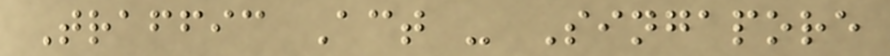Traffic Act - Singapore
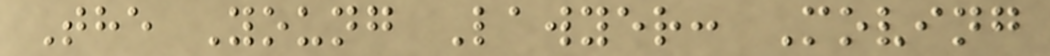The Young Lawyer: Moving
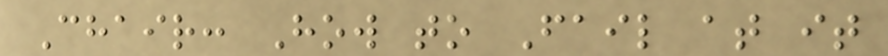Chair: How to Fail at it
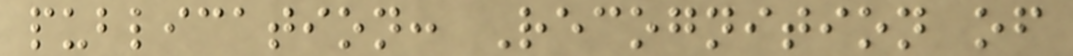publication: Recognition of
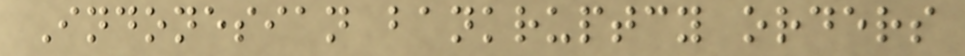Indonesian bankruptcy orders
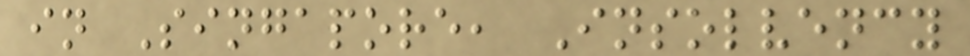in Singapore, Insolvency
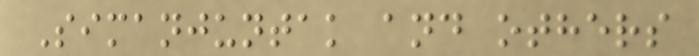Simanjuntak and others
